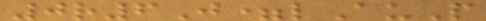0r6J=lAuP
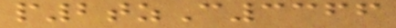p2tzC3366
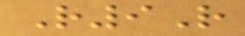R9R
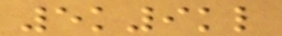5k9kl
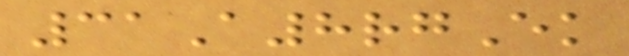31A8rgEk
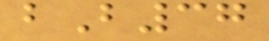bB37
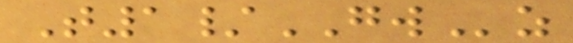T1/GWz
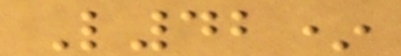L42*
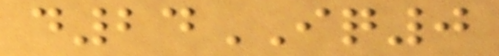d24IQ0
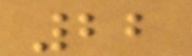22
